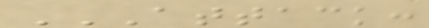ATTACK:
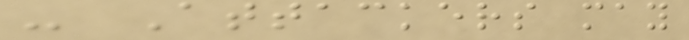- Attackers may
